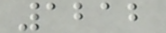1212
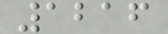1216
